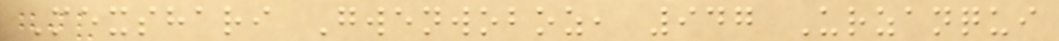Mexshari Gwenwoboz, 947 Urzanqui
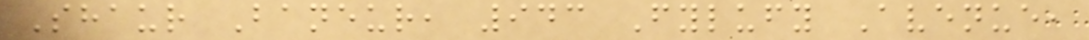Shaur Baneur, 943 Fylufy Avenue,
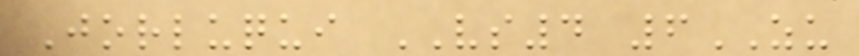Jorluqui VS4 6ZU
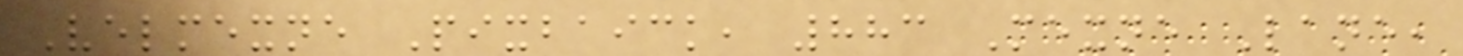Velmexne Pixbaick, 883 Mexne Lane,
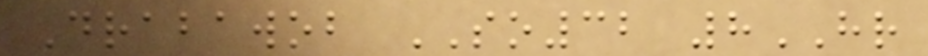Drabawob SO32 8HR
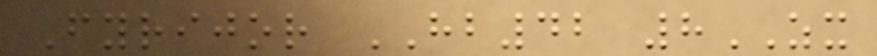Fyrijor HB42 8ZX
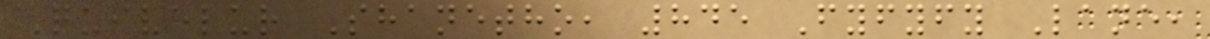Quivelur Shanetho, 845 Fyfyfy Lane,
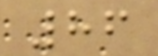86
